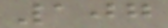107
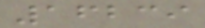16239
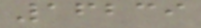16239
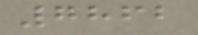7862
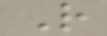R
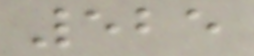525
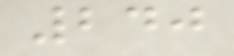240
